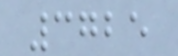3725
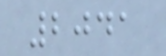2041
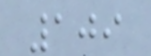109
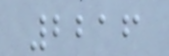2216
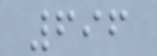696
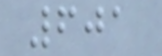601
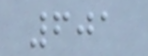601
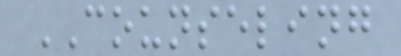COUNSELING
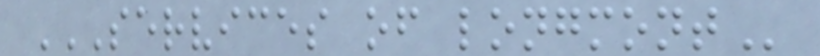SERVICES OF LONGMONT
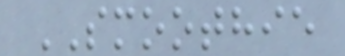SMOOTHIE
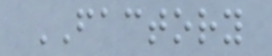FACTORY
